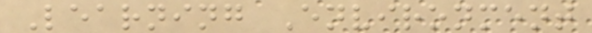Learning Environment
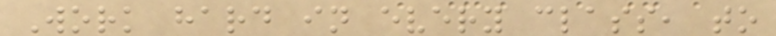Work hard in every class, to
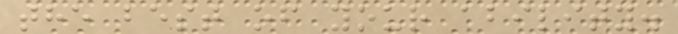the best of your ability.
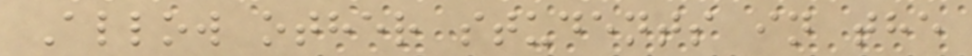Allow other students in the
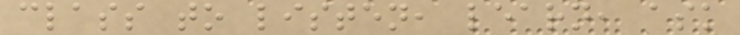class to listen, learn, ask
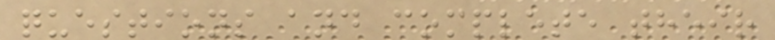questions and complete their
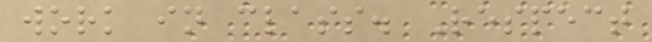work in class. Respect
